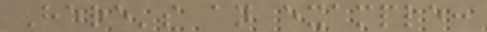Here's an example:
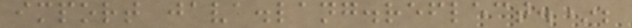import java.lang.reflect.*;
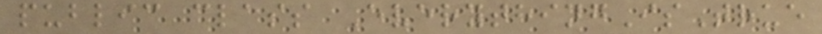public class EverythingIsTrue
